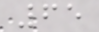65
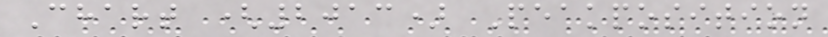Chart (2013) Peakposition
